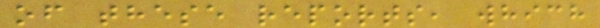of these reports, which
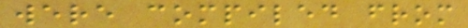were compiled from
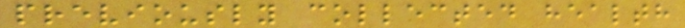previously collected health
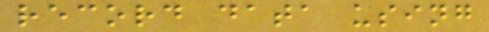record data using
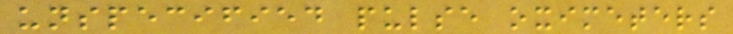unspecified pulse oximeters
